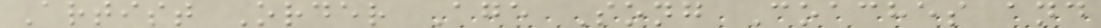Artist Order Age Song Coaches and
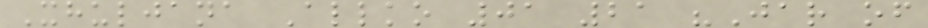Xhuljana Allko 01 21 "Jar of
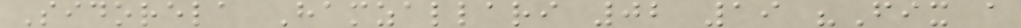Sidorela Hamzallari 02 19 "Fix a
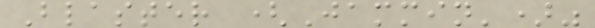Blaster (Jammin')"
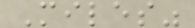Miles"
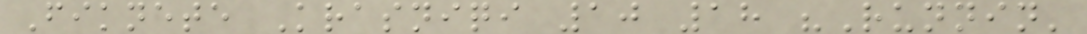Fiknete Krasniqi 10 18 "Runnin'
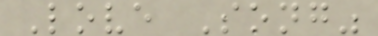Love Song"
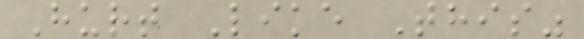Hurt Like This"
